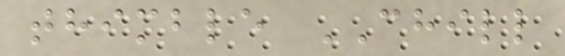thimble CHILL
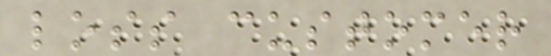loss customer
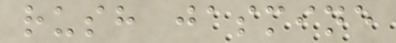rush jasmine
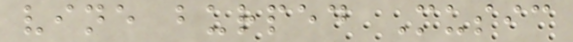vine burped Music
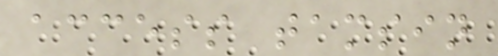access tamsin
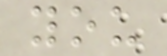you
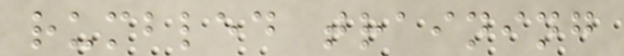rumbled training
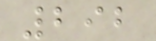292
